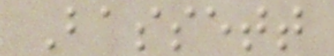Bassett
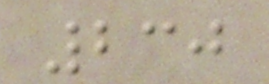230
